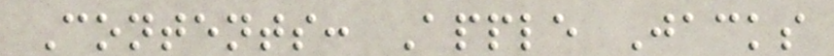Contents: Apple Jacks
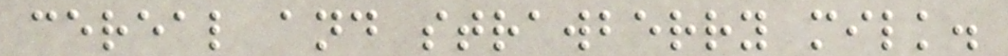cereal and strawberry milk.
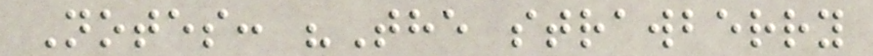Notes: "The strawberry
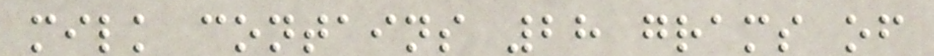milk contains 28 grams of
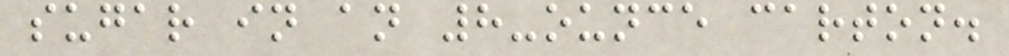sugar in an 8-ounce carton.
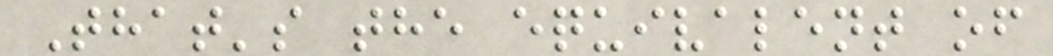That's the equivalent of
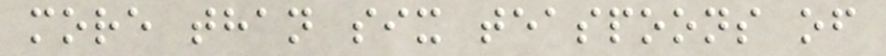more than six teaspoons of
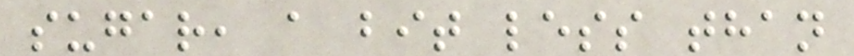sugar, a bit less than
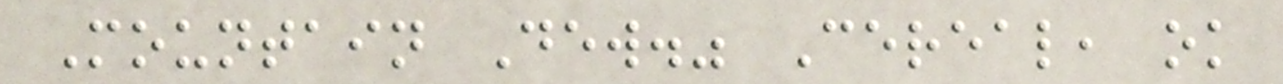Mountain Dew." Cereal, ok
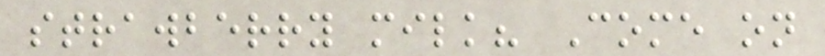strawberry milk? Come on
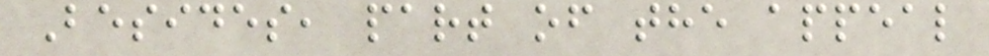Besides, part of the appeal
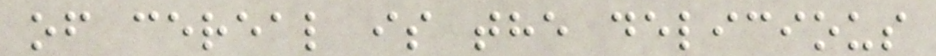of cereal is the delicious
